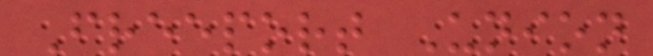Freeport Union
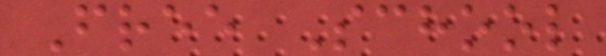Free School
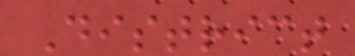District
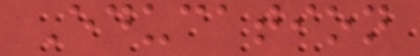Education
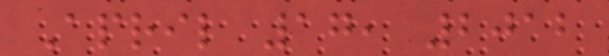April 17, 2012
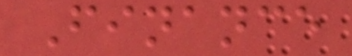Finance
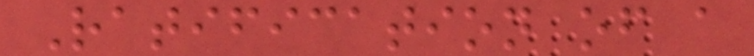Ratification of a
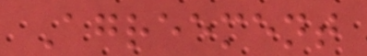Agreement
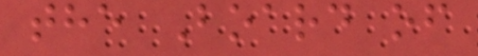the Board of
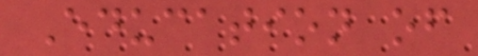Education of
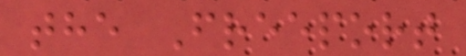the Freeport
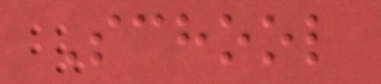School
